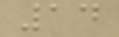14
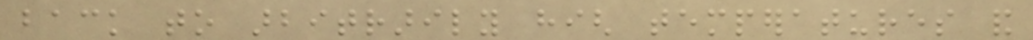back to arbitrarily high temperatures and
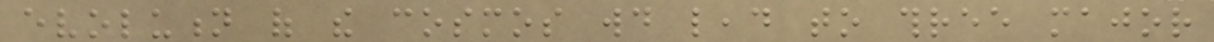evolution of the cosmos would lead to three major
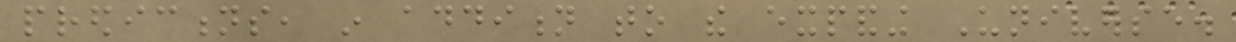predictions, in addition to the expanding Universe.
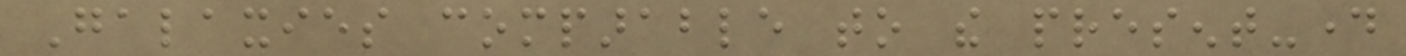Galaxies comparable to the present-day
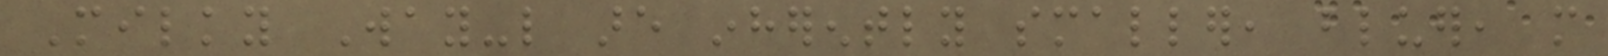Milky Way-like are inherently smaller, bluer, more
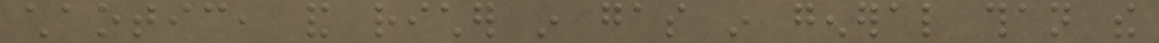chaotic, and richer in gas in general than the
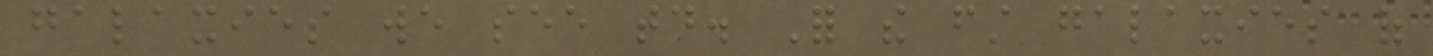galaxies we see today. For the first galaxies of
